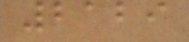2129
